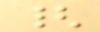{
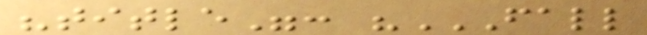"title": "FALL
